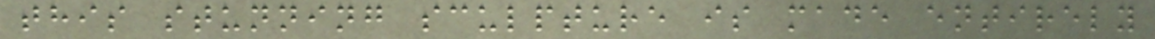this stunning sculpture is made entirely
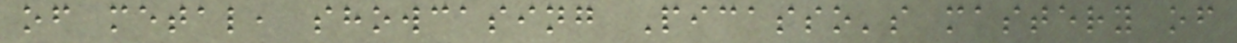of metal, showcasing Picasso's mastery of
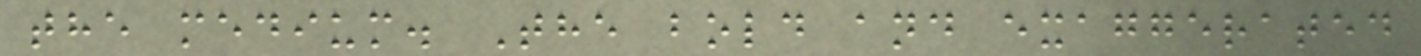the medium. The bold and exaggerated
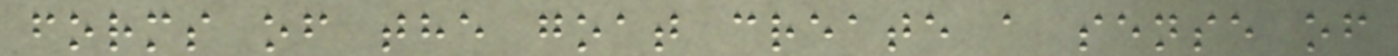forms of the goat create a sense of
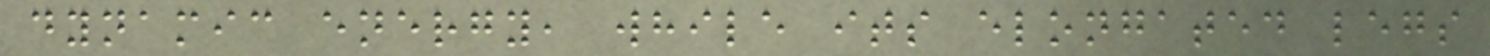dynamic energy, while its elongated legs
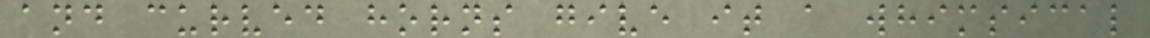and curved horns give it a whimsical
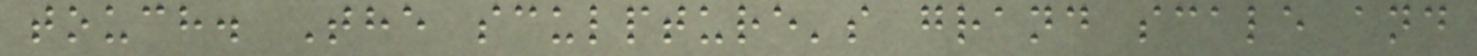touch. The sculpture's grand scale and
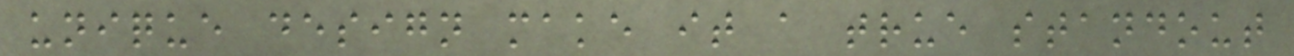unique design make it a true standout
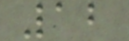12
